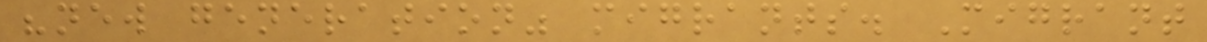"new generation" migrants. Migrant
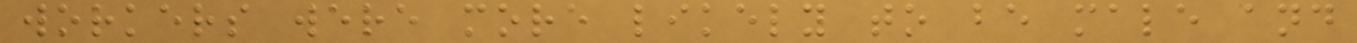workers were more likely to be male and
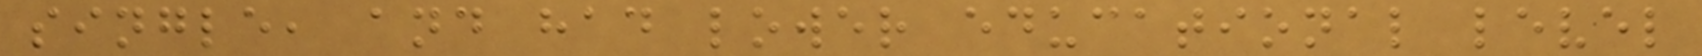single, and had lower educational level
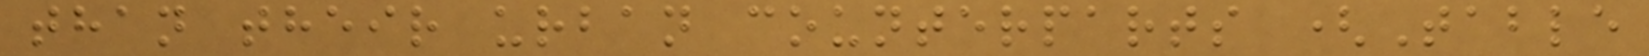than their urban counterparts (Table
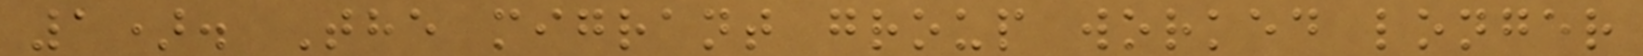1). The migrant group worked longer
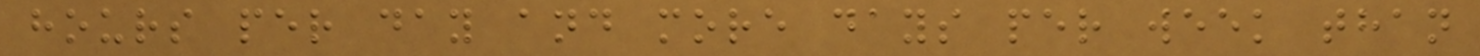hours per day and more days per week than
